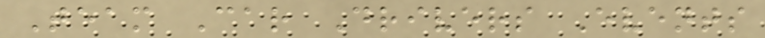Team Car Drivers Events
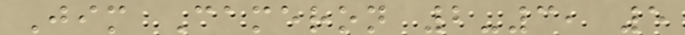Jim Cameron 2-3, 5
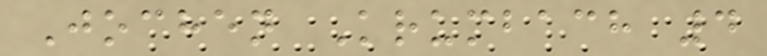Jochen Krumbach 4
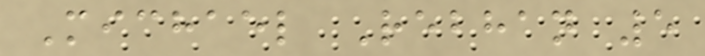Michael Rebhan 5
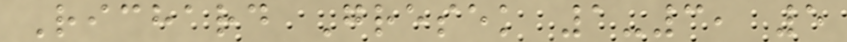Richard Gresek 1-3, 5
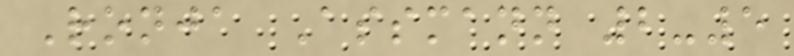Ronja Assmann 2-5
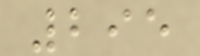295
